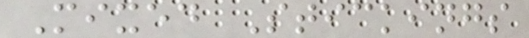Mixed Stickings
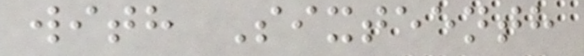with Sixteenth
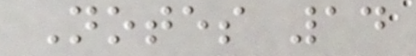Notes 14
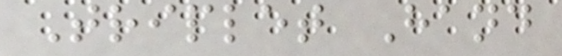Triplet Hand
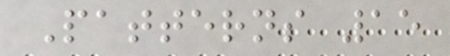Patterns 15
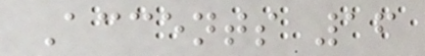Accents 16
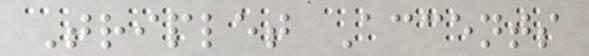Triplet Accents
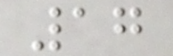17
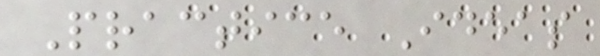Practice Ideas
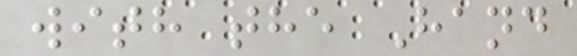with the Hand
